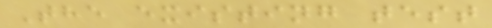The existing test
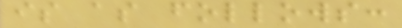is as follows:
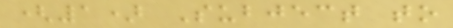(1) Subject to
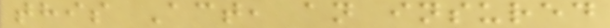this Act, an insured
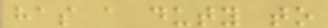has a duty to
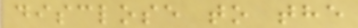disclose to the
